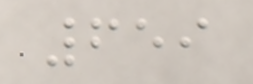659
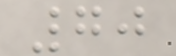70
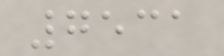7531
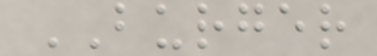BURGER
